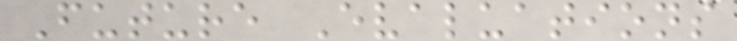Future Evaluations
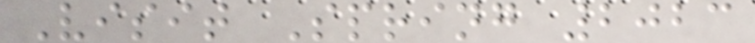Visit Spring 2023
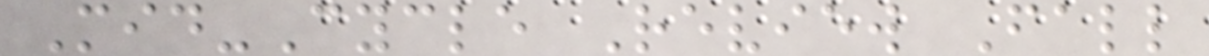Mid-Cycle Review Fall
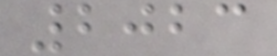2023
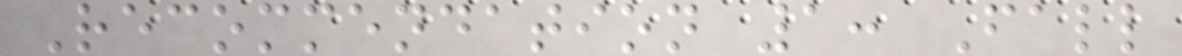Recommendation 1: Fall
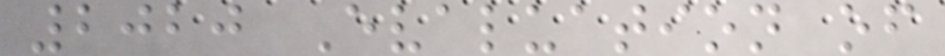2020 Evaluation of
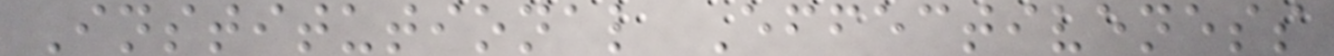Institutional Effectiveness
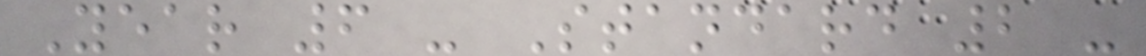Year 6 - Standard 2 -
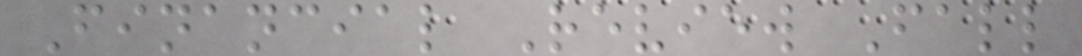Financial Review Fall
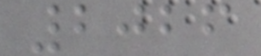2026
